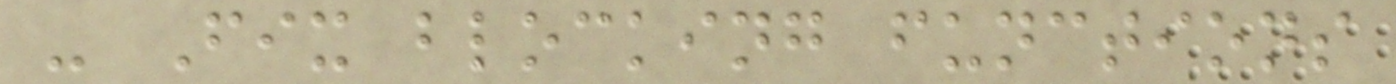- Fix blocking functions
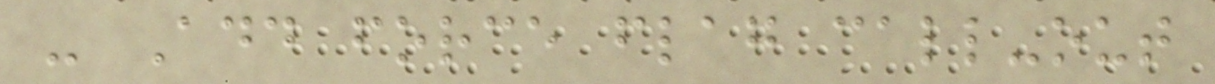- Add force flag call-out
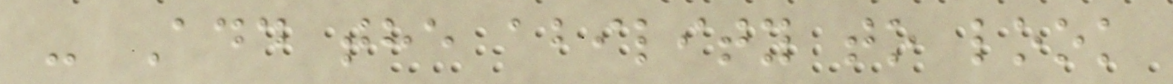- Add the ability to look
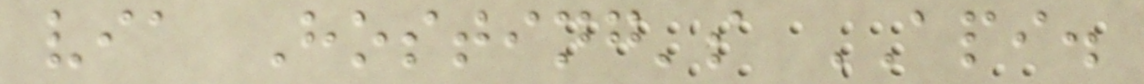via Hosting's API.
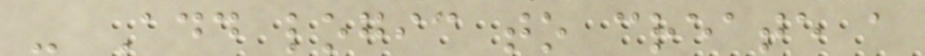- Add logic to create a
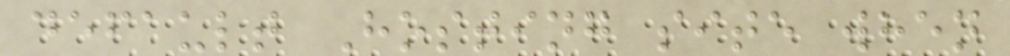default Hosting site when
